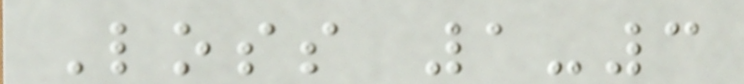Loss 1-3
